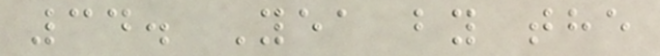34. Yea by the
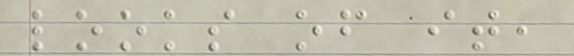looks of it,
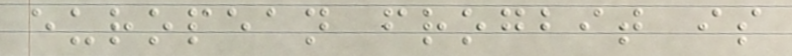european frogbit is
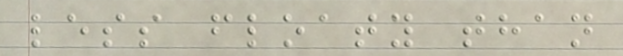less floaty than
